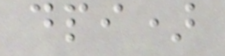dpi)
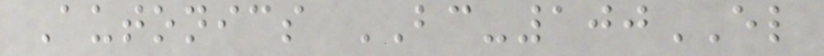Autonics BC-100EL
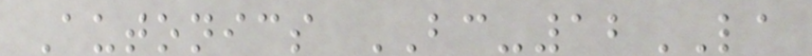Autonics BC-12LA
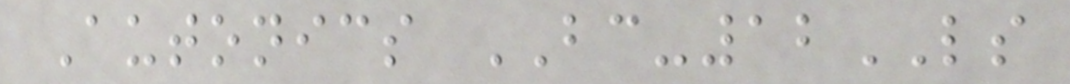Autonics BC-12LS
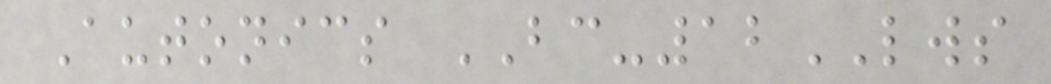Autonics BC-12LWS
